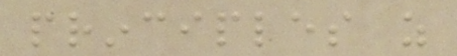principles as
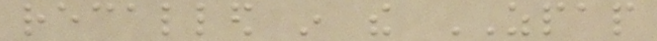recalled in the ZPAP
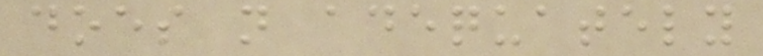does not adequately
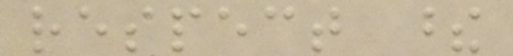respect these
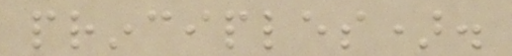principles).
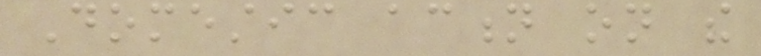Domestic action on the
